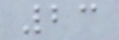23
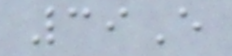39E
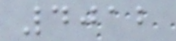4012
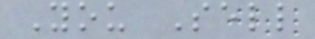You Sell
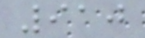910
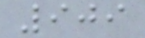909
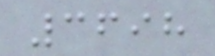3698
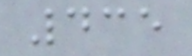435
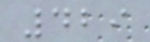429
